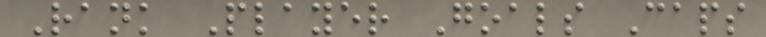Rank Player Goals Caps
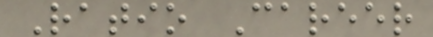Ratio Career
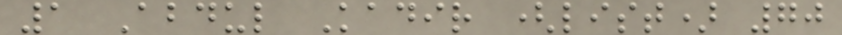1 Abdul Kadir (list) 70
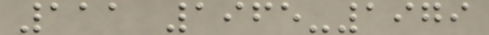111 1965-1979
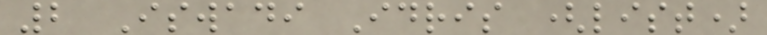2 Iswadi Idris (list)
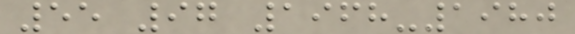55 97 1968-1980
